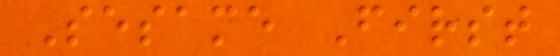Sesame First
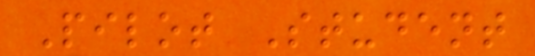Pilot Student
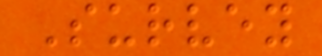Survey
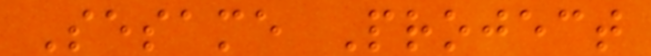Sesame Project
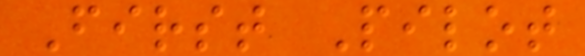First Pilot
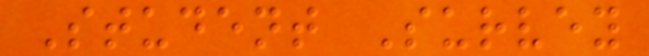Student Survey
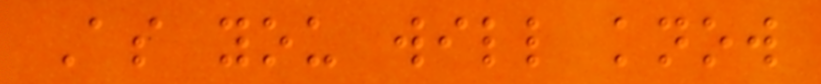As you will know
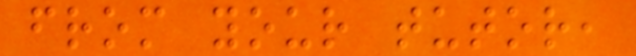from your tutor,
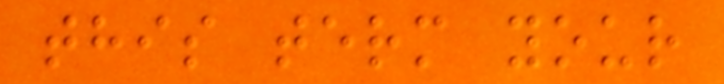this term your
